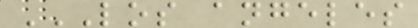LOS ANGELES
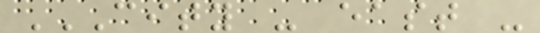CITY - EAST -
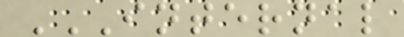INTERNAL
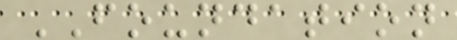FOUNDATION
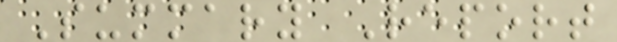Summary Report
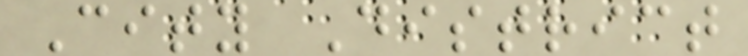City District
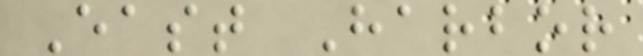East Harbor
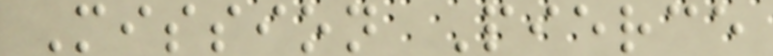Mission Pierce
